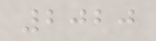2020
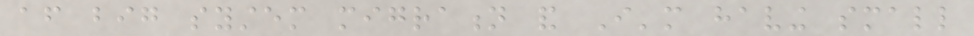after big system migration and I'm having small
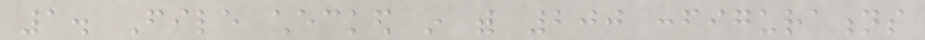1. File checked in with 200 configurations
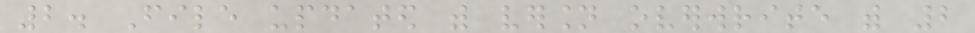2. File updated with version overwrite with 2
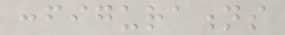configurations
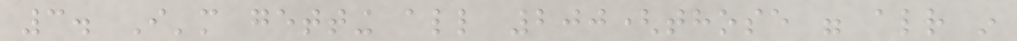3. I'm getting all 200(those were already in
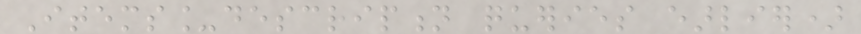Items_description queries earlier)
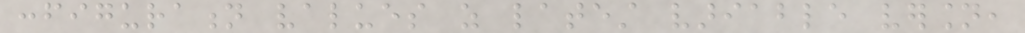configuration values as latest variable version,
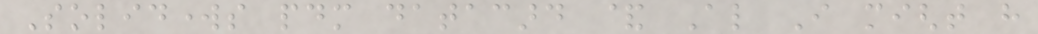Solidworks pdm datacard & Also I might have
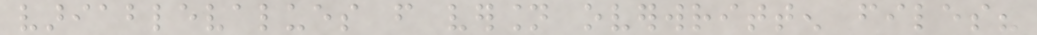variablevalues from version overwritten files?
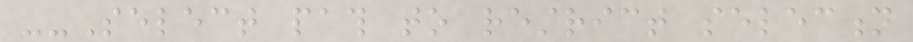--Select path to restrict selection
